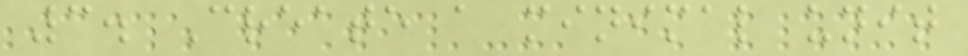3. Create a minimal unit
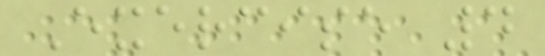Exercise 4
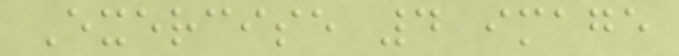Exercise 4 image
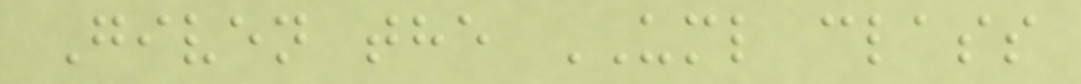Given the UML class
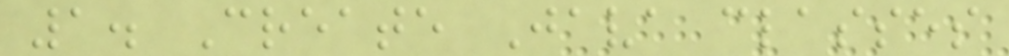1. Create Java classes
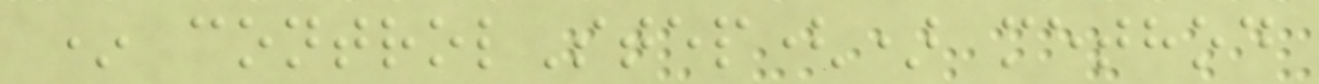* controlStep() method
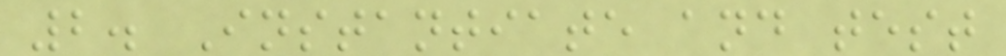2. Instantiate and test
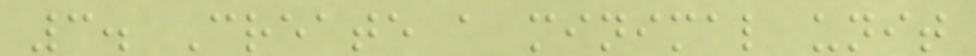3. Create a minimal unit
